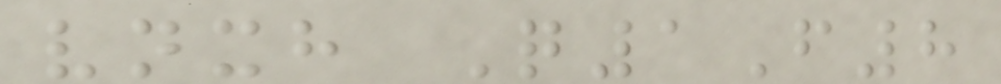vnxh Q1F8
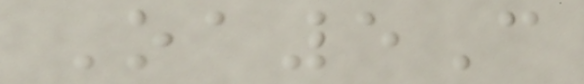Oa5C
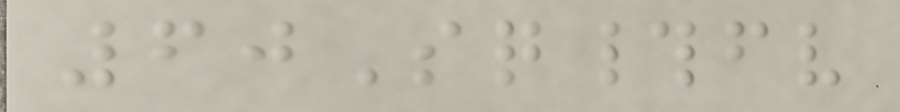60Sq#fv
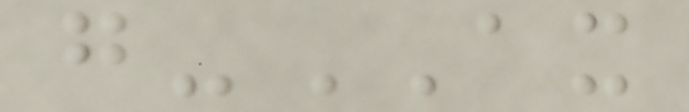g-AX
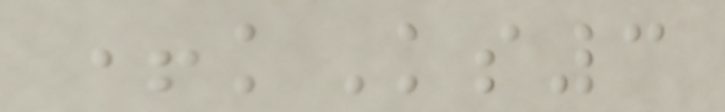+kKs3
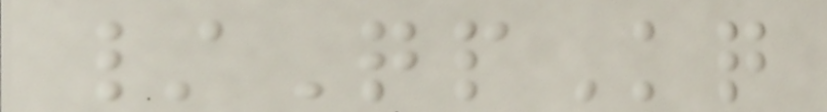/QpKq
